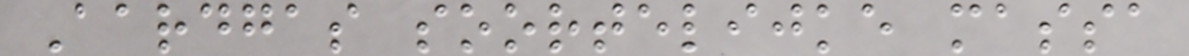Aardgas soortelijke massa
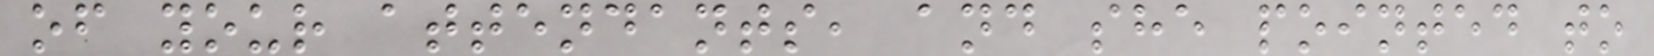of your attendants, and she pointed to
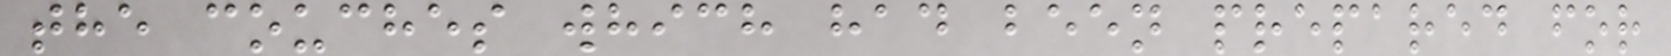the couches which had been prepared for
